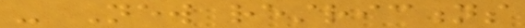- New restrictions
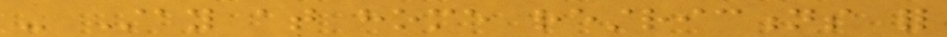- Stay at home restrictions for
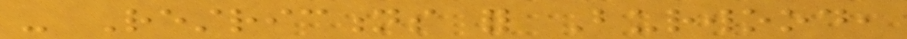- Restrictions for Burwood,
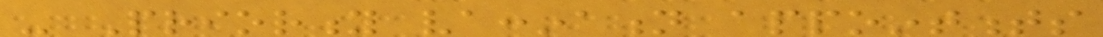- Priority vaccination appointments
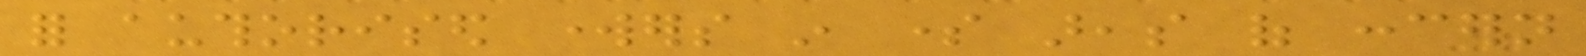for authorised workers in some areas of concern
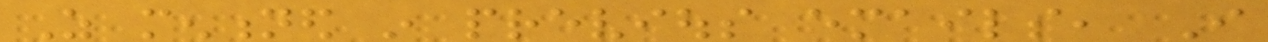As mentioned in previous emails, I
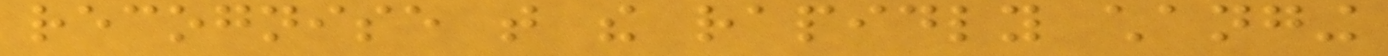recognise that the rapidly changing
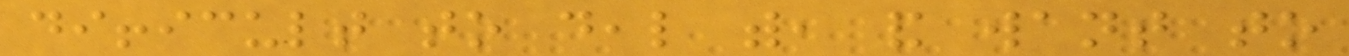difficult to deal with, and want to
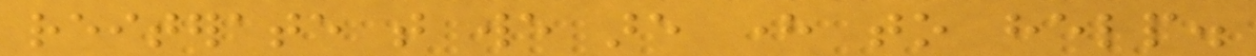reiterate that we are here to help.
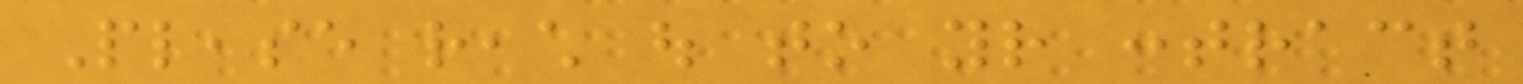Please reach out to your contract
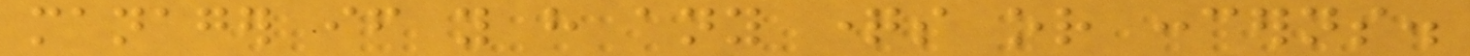manager if you have any questions or concerns.
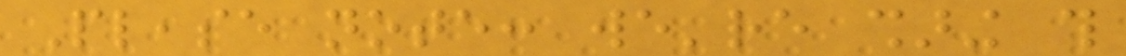Please note: we're sharing this
